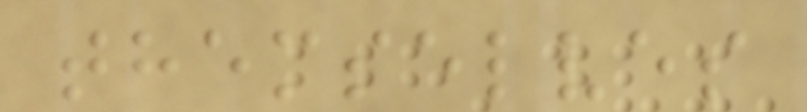themselves
